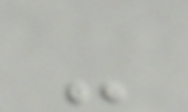-
